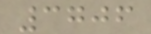3706
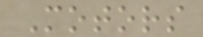Motors
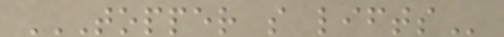TOPPER S LIFTS
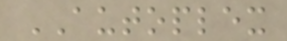AUTOPLEX
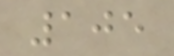105
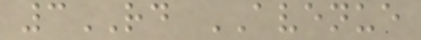3RD AVENUE
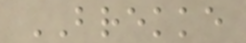BREKKE
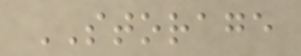STORAGE
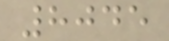8045
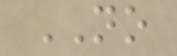NO
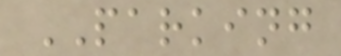PARKING
